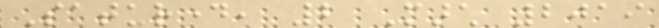Saturday, 2 March 2019
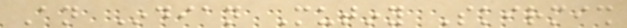An Indian Mutiny Skirmish
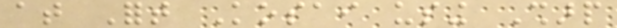at Fort Kosai using Sharp
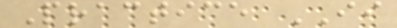Practice II
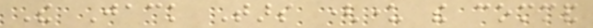The Jack Tars (under the command
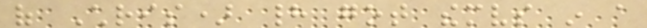of Chris) had got themselves in a
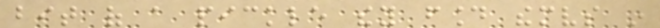bit of a pickle they found themselves in
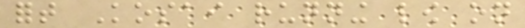fort Kosai running low on
